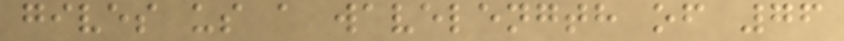gives us a wavelength of 76
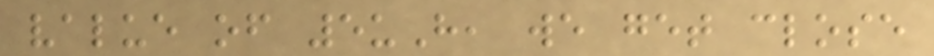value of 5uH, we get close
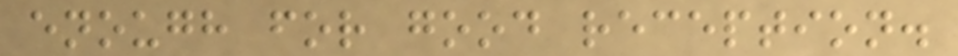enough for good reception.
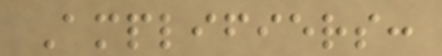Amplifiers:
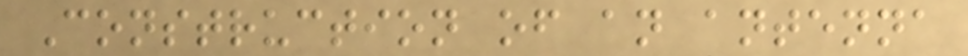Construction of an antenna
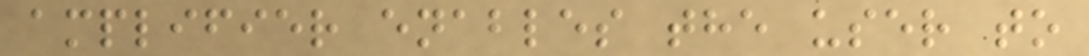amplifier enables the user to
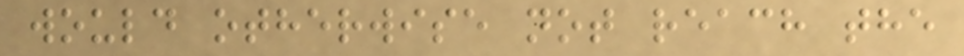would otherwise not reach the
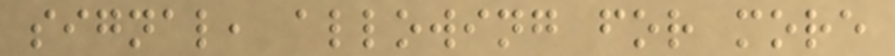signal, allowing for more
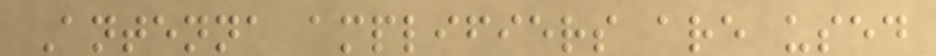Antenna amplifiers are used
